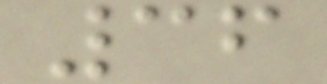36
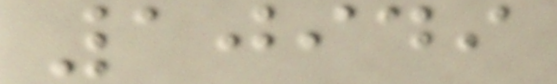10949
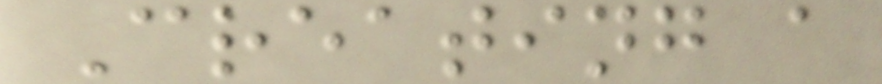Creating a
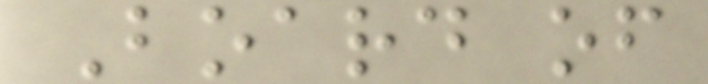Board of
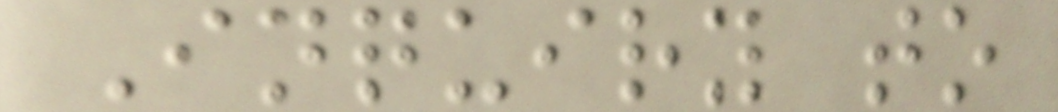Inquiry to
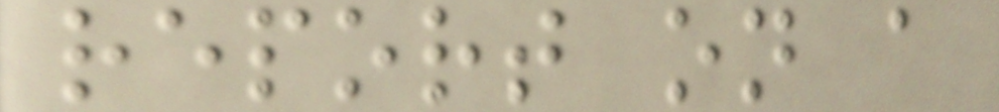report on a
